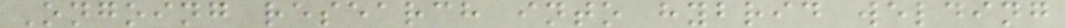Ongoing research into hybrid welding
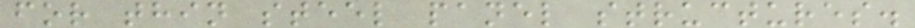for thin steel panel structures.
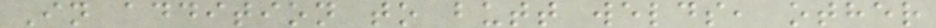In addition to butt welds, other
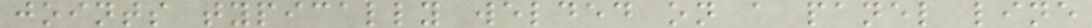joints typically welded on a panel line
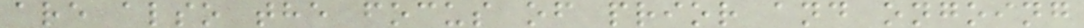are also the focus of prior and ongoing
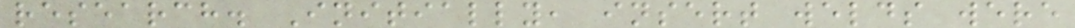research. Initially, insert welds were
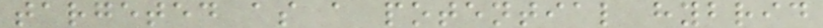targeted as a potential hybrid
